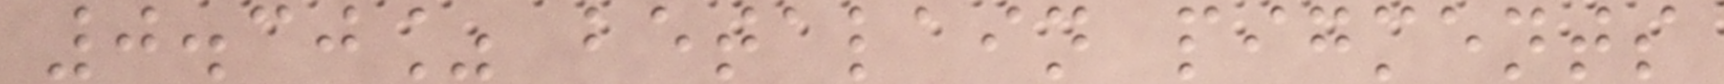0.30% betalain pigments
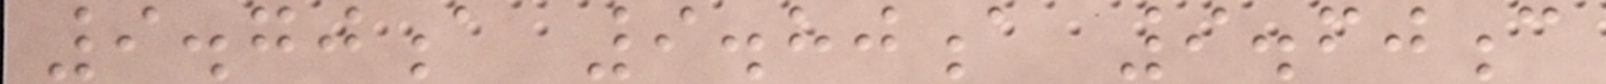9.70a 9.80a 9.60c
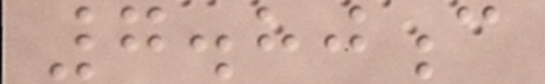7.80c
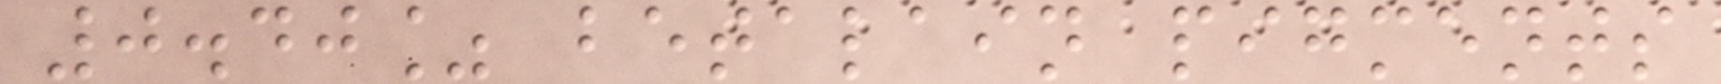0.40% betalain pigments
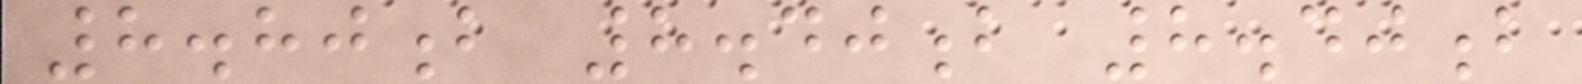8.80b 8.40b 8.40b
